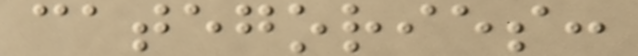categories:
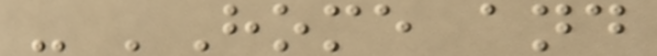- 'Home and
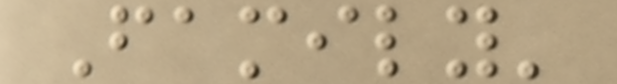Family'
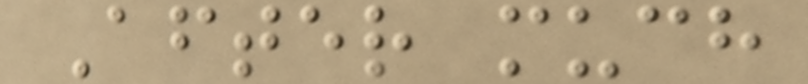After much
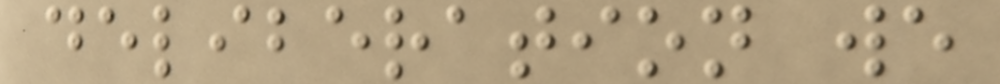deliberation we
